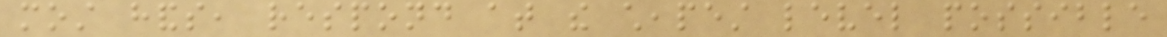most hands, respond at the cheapest level possible
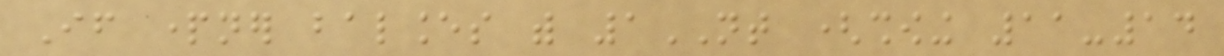If partner balances with 1NT (showing 11-14
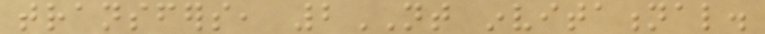transfers, 2NT invitational.
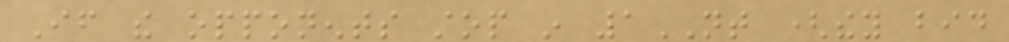If the opponents stop in 1NT (they bid
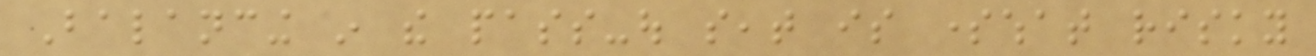Balancing in the pass-out seat is somewhat risky
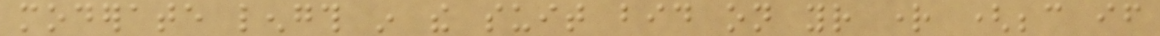moderate length in the suit bid on your right (because if
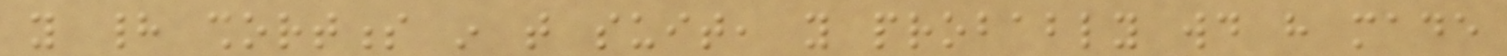you had shortness in that suit, you probably would have made
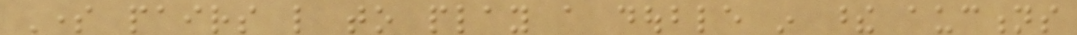Some pairs like to play a double in these auctions
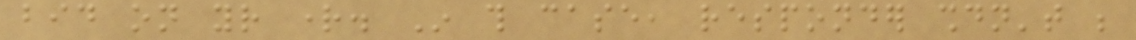bid on your right. In this case, responder shouldn't be
